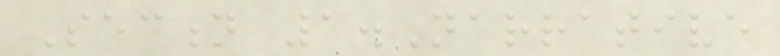Section 1.Narrative
